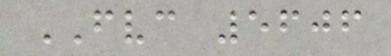FVC 5606
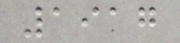1917
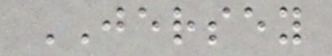JERSEY
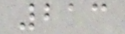213
